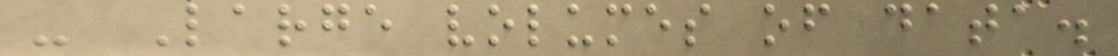- Large volumes of data.
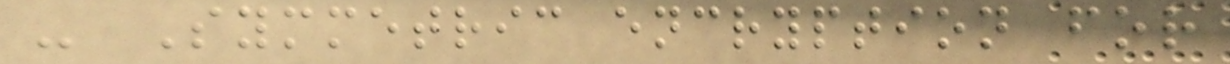- Symmetric encryption for
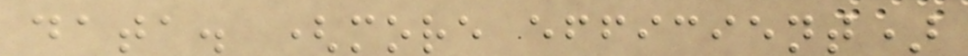data. (more efficient)
